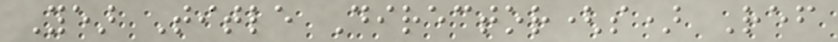Year Title Director(s) Ref
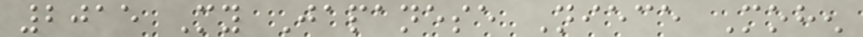2015 My Japanese Niece Mohen
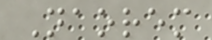Naorem
